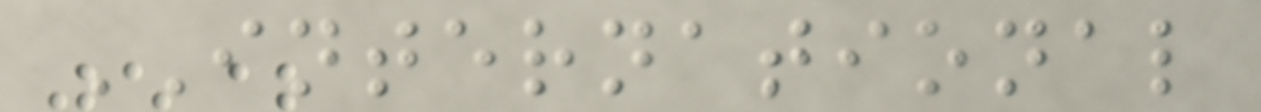INTERNATIONAL
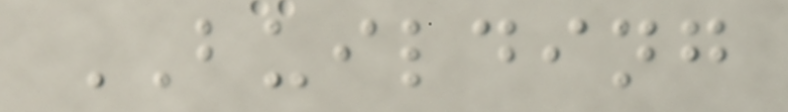BUILDING
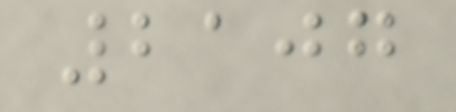2107
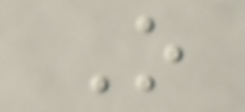O
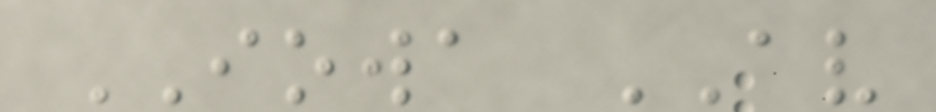IOWA AV
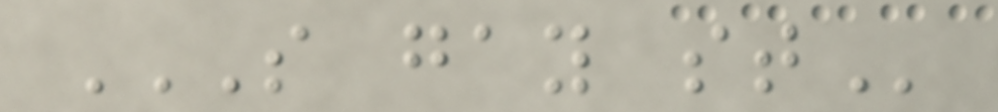S GAY ST
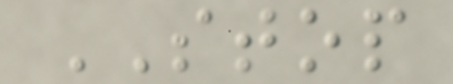STOP
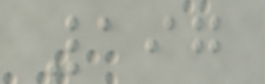197
